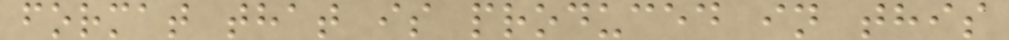format that is produced in this
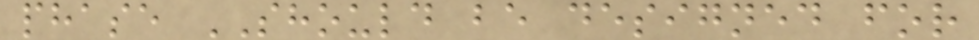phase SHOULD be designed for
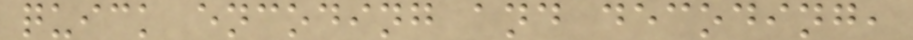quick encoding and decoding,
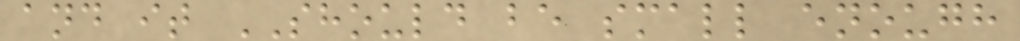and it SHOULD be small enough
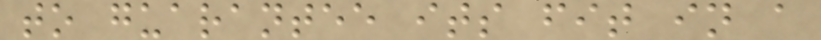to guarantee its fit in a
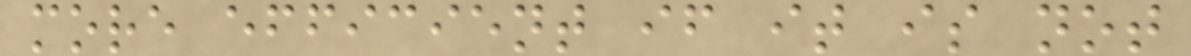more efficient if it is not
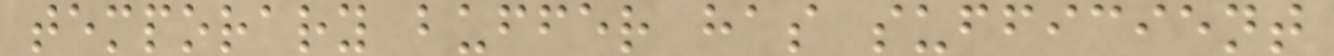temporary buffer has sufficient
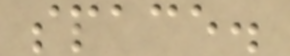space.
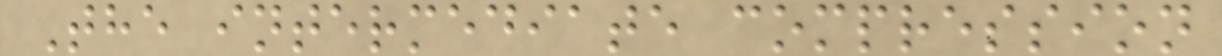The intermediate compression
